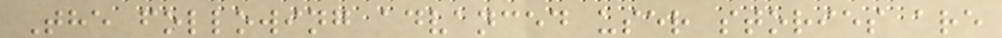The following advanced user stories are
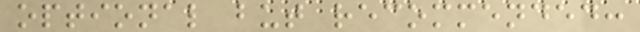optional but recommended:
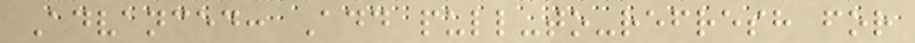Advanced: Add pull-to-refresh for
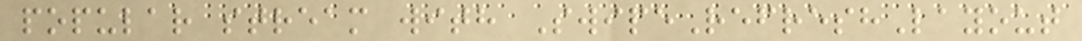popular stream with SwipeRefreshLayout
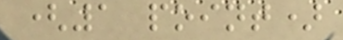(1 point)
